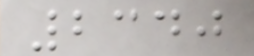2340
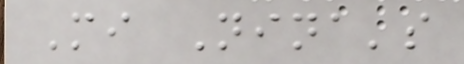Mi Nina's
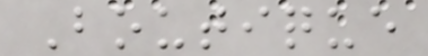Boutique
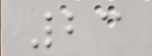23
